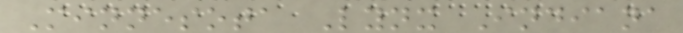Minnesota Lynx Indiana
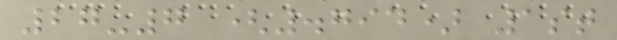27-7 (.794) 1st
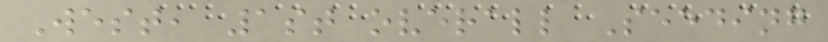West, 1st overall Seeding
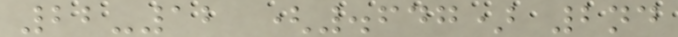22-12 (.647) 2nd
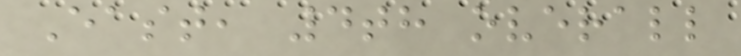East, 4th overall
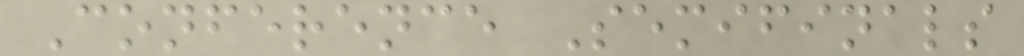Conference Semifinals
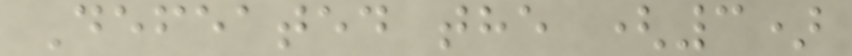Defeated the (3)
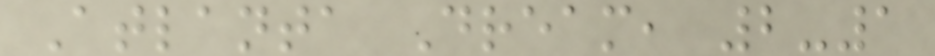Atlanta Dream, 2-1
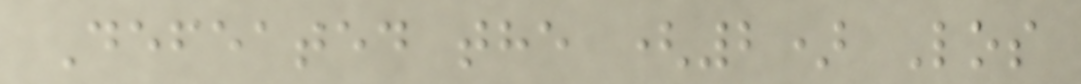Defeated the (2) Los
